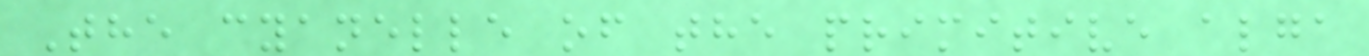The cyanelle of the primitive alga
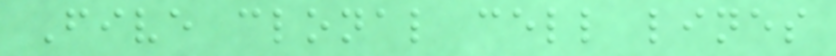Five clonal cell lines
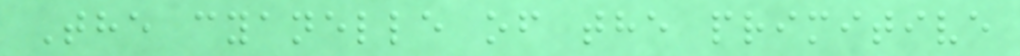The cyanelle of the primitive
